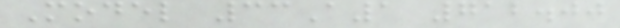Model 33A1 712.00
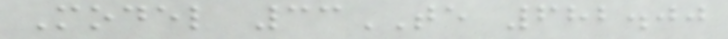Model 33TE 682.00
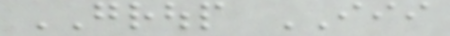GROUP III
